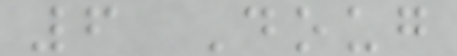6 Doug
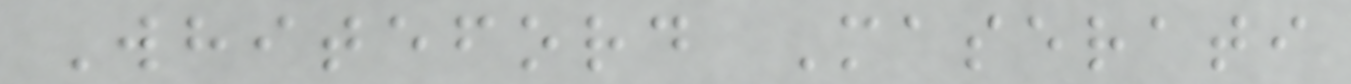Whiteford Maserati
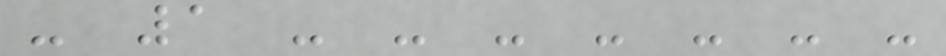- 1 - - - - - - -
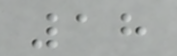18
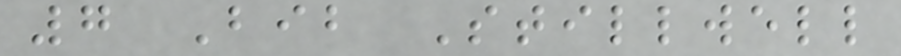7 Bib Stillwell
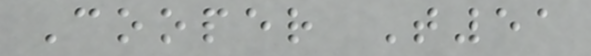Cooper T51
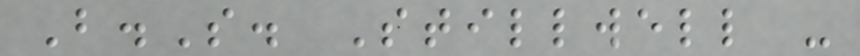B.S. Stillwell -
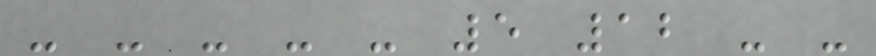- - - - - 5 12 - -
